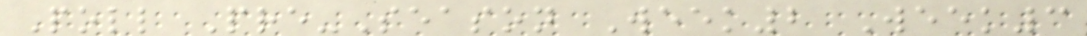Poll Pre-Season Week2 Week3
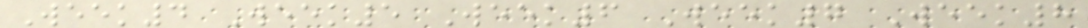Week4 Week5 Week6 Week7 Week8
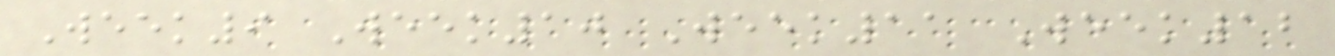Week9 Week10 Week11 Week12
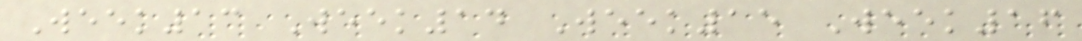Week13 Week14 Week15 Week16
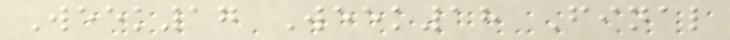Week17 Week18 Final
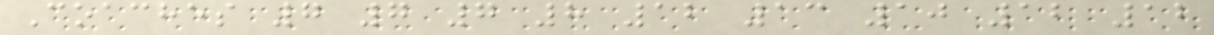Coaches 7 7 7 8 12 13 10 12 12
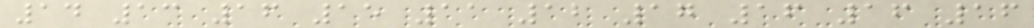14 13 16 15 11 12 17 16 16 16
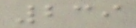239
